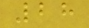28
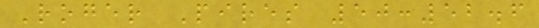Roger Pires 50:52.6
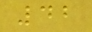42
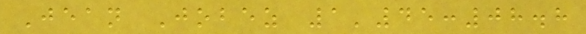Jean Jobez 1'45:08.8
